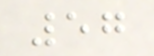57
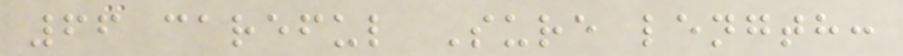66 careful Sure length:
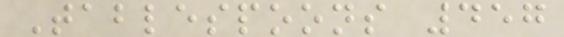Tablespoons 457
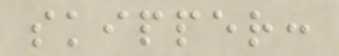skipper:
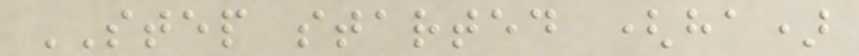STEP started (ha)
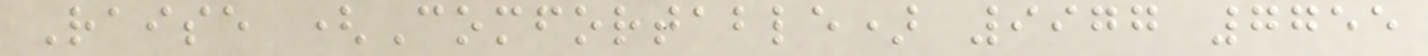Raise (Comfortable) 9977 7755
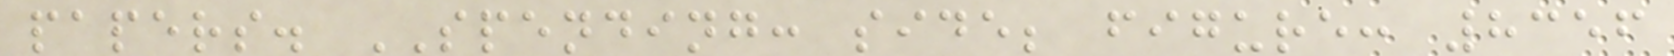papers. SPENDING: side; figure: 8356
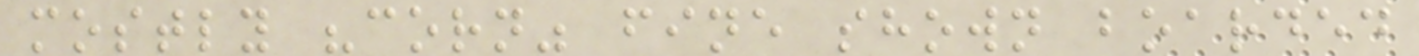mostly "corn" fine shown boarded
